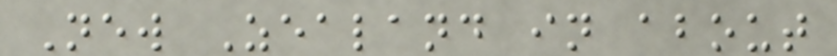New Zealand in about
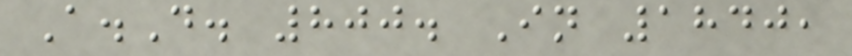A.D. 800. In 1840,
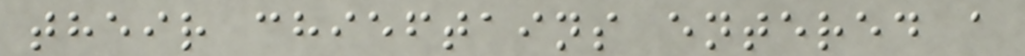their chieftains entered a
